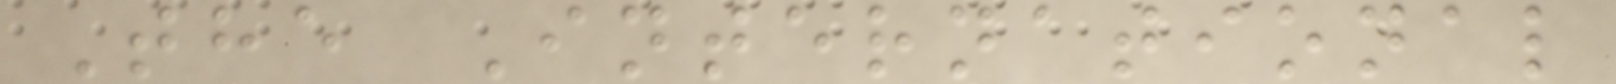The International
